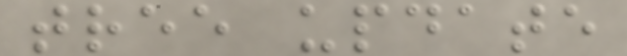tree update
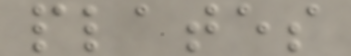plates
